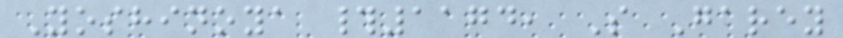Yoshinoya #1174, S Garey
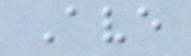Ave
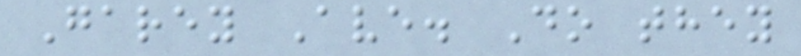Garey Ave. Do they
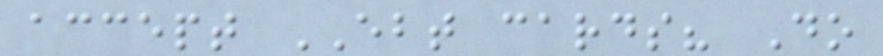accept EBT cards? Do
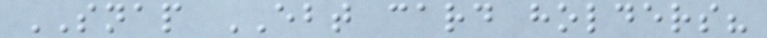SNAP EBT card holders?
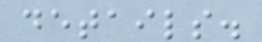details.
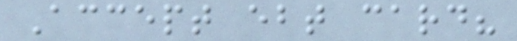Accept ebt card?
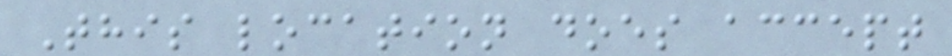This location does accept
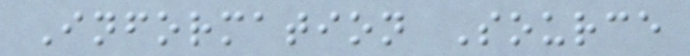Information Source
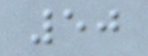50
